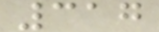317
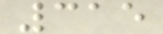315
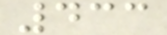433
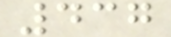437
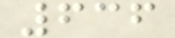636
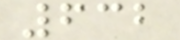632
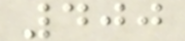400
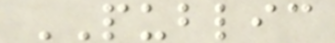PUBLIC
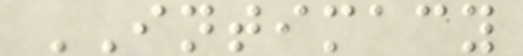INTIMACY
